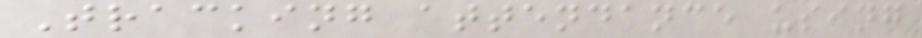Tracking attendance using
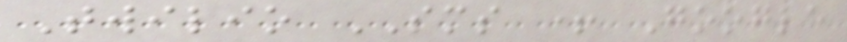Twilio SMS + Google
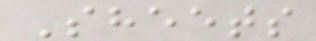Sheets
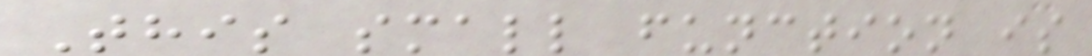This small function is
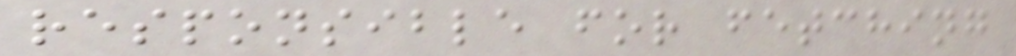responsible for fetching
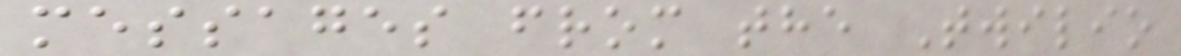messages from the Twilio
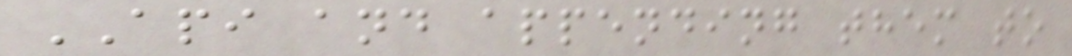API and appending them to
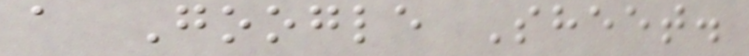a Google Sheet.
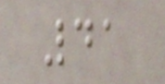41
